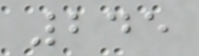245
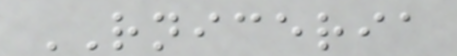RNICERIA
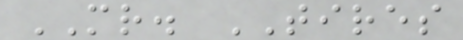MR. TIRES
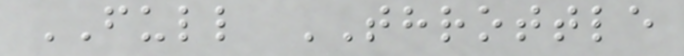FULL THROTTLE
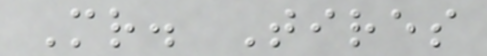Mr. Tires
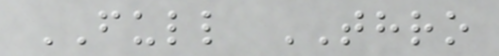FULL THRO
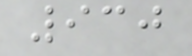930
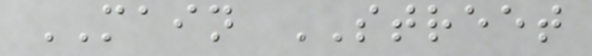MAIN STREET
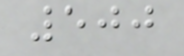500
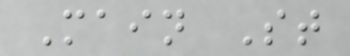Main St
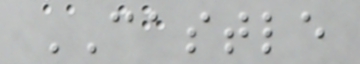CASTLE
